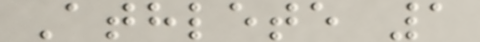Athlete 1
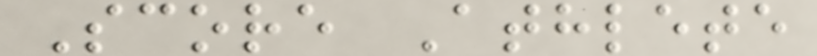Score Athlete
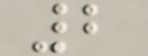2
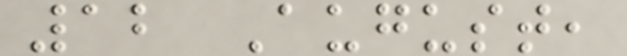12 August,
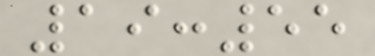19:55
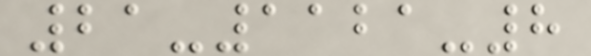21-1121-8
